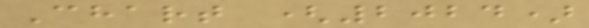Chart (2024)
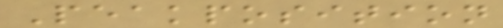Peakposition
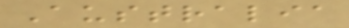Australia
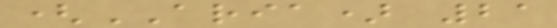(ARIA) 21
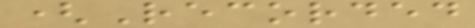(Recorded
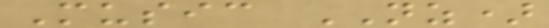Music NZ)
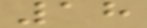18
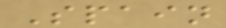Spain
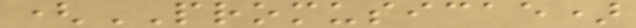(PROMUSICAE)
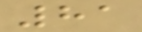81
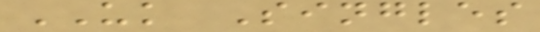UK Singles
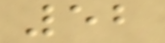52
